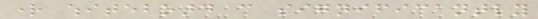right whiteboard can significantly
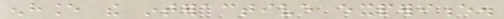enhance the interactive experience.
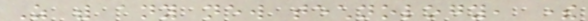As with any new technology, there
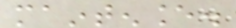maintenance.
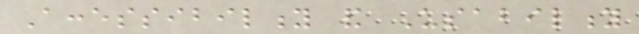Accessibility and Usability
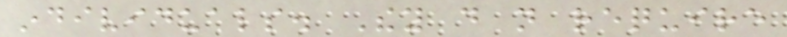individuals. They do not require
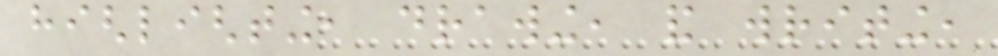highlighting, drawing, and writing,
